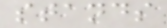stands
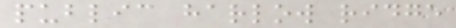public harlow ridge
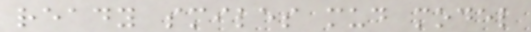ready smiles mud model
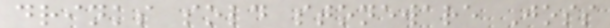drinks sold stoneware Joss
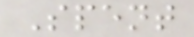Spent
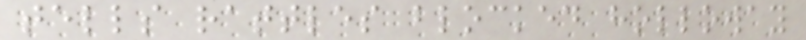tells rattles blocked holloway
